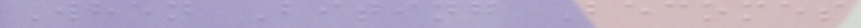When Biting Becomes
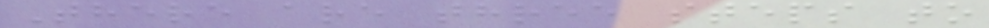There are three steps to
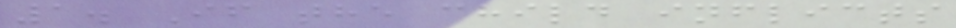1. If the child inflicts
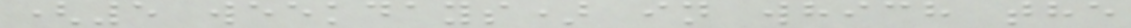(5 weekdays) in which the
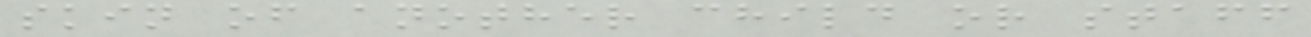skin of another child or staff
